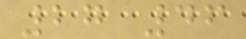27 46
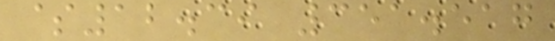$12.39 351.517
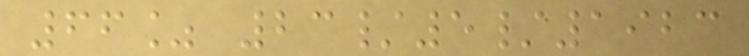66% 23/5/1923
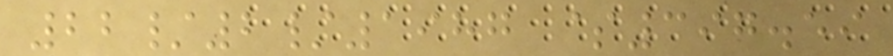22/2/1987 $397.59
